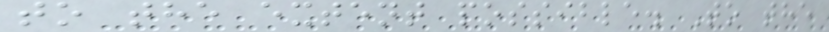to the extent possible. To the
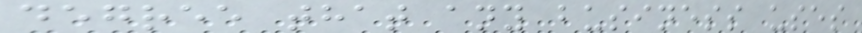degree that any business uses
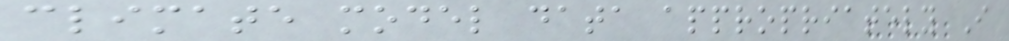climate model data appropriately I
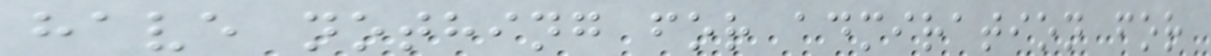have nothing for admiration for
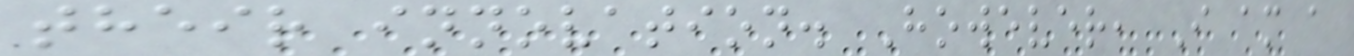their innovation. However, I am a
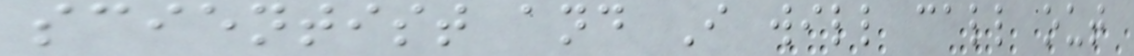scientist and I will call out
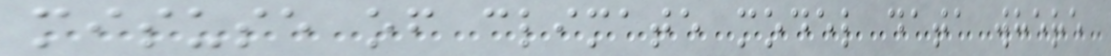misuse of climate model data where
